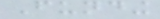Funding
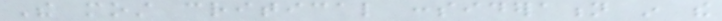The most critical consideration in the
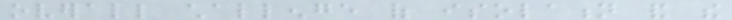overall challenge of isolation and the
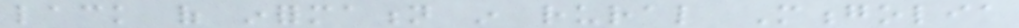lack of information in rural Mongolia
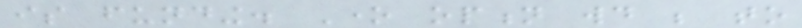is funding. One option would be to
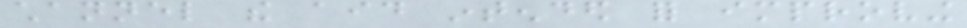channel the aid intended for improving
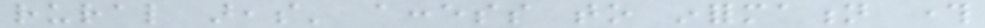rural areas' access to information through
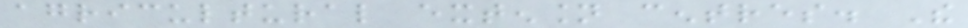agricultural extension centres. The
